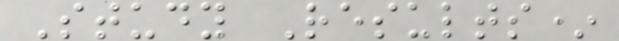Study Results*
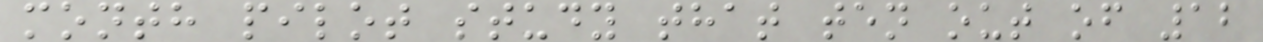month pilot study that ten out of 12
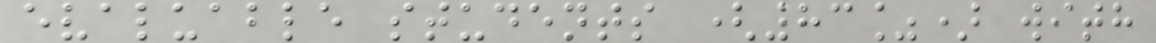evaluable students (83%) with
